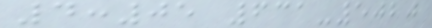4:05 631-5020
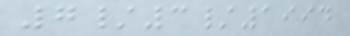7/3/1994
